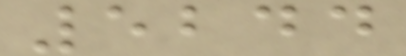5244
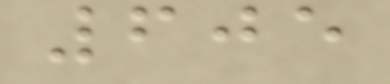605
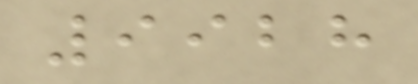9928
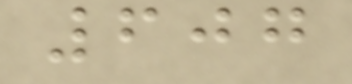607
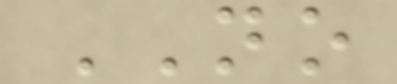NO
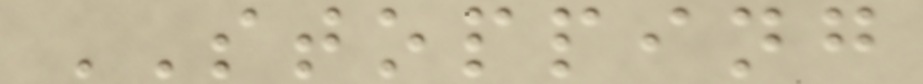STOPPING
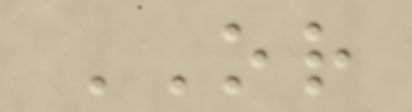OR
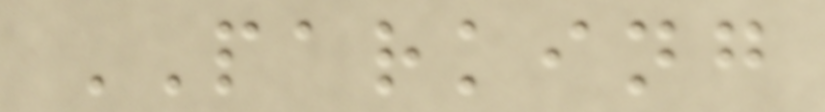PARKING
